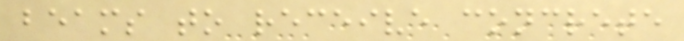beams to receive concrete
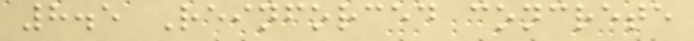8.5 Reinforced concrete
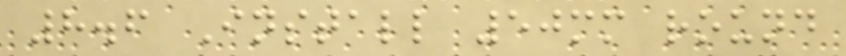8.6 Install 50mm round
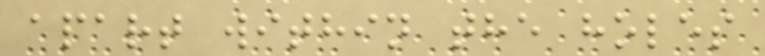apart within the holes
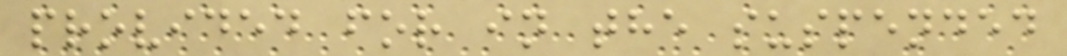provided for in the suspended
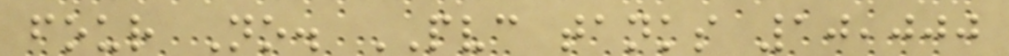four No. PVC tanks 10,000
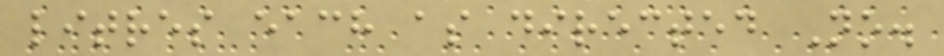litres each as directed No.
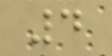4
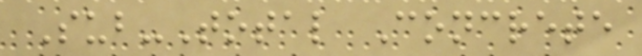Sub-Total Concrete
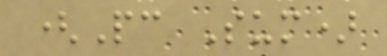(Pc Sum)
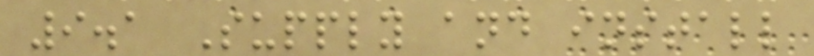9.1 Supply and install
